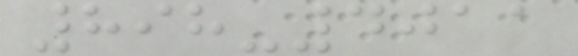898-4011
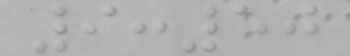9:50
